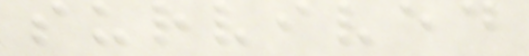survived
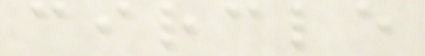circle
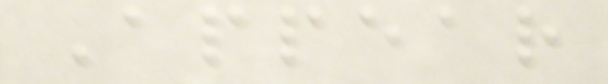Appear
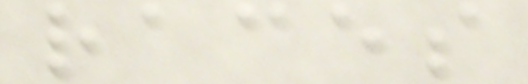races
